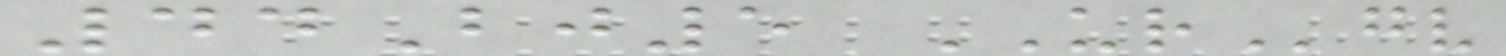44Bj5 URgv
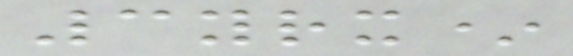3yrx*
